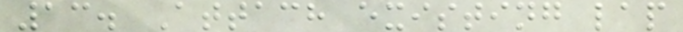13. Attach existing lap
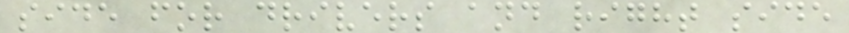side for drivers and right side
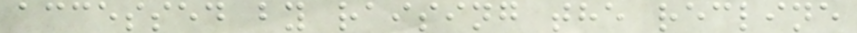accessed by raising the recline
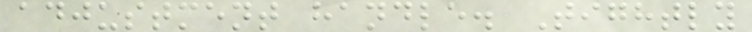adjustment handle. Tightly
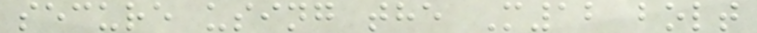secure using the M12 bolt
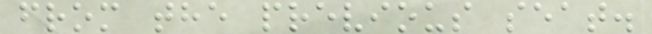from the previous seat.
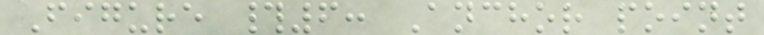Figure #6: Anchor point
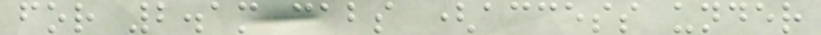for 2.1m cabs (access under
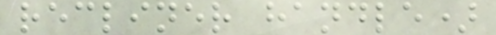recliner handle)
